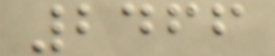2466
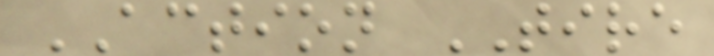ACTION TIRE
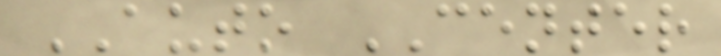AUTO CENTER
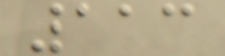113
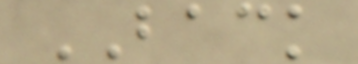BACK
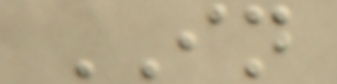IN
